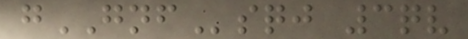gGNFsqj 3qv
